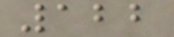122
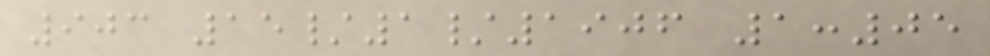903 15/1/1906 1:05
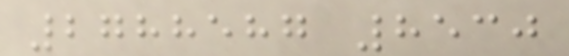2788587 8530
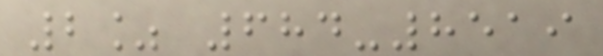2% 684-8519
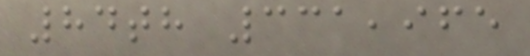84th 331,965
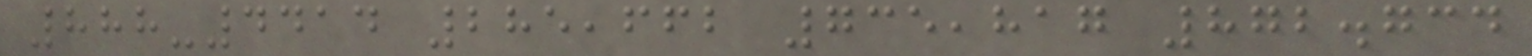888-4414 285,662 735,817 872.734
